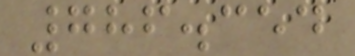786.354
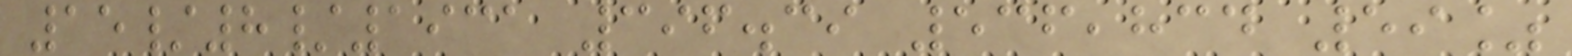15/8/1931 396.39 536,834 59%
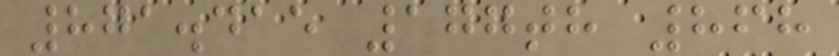871.415 177th 868
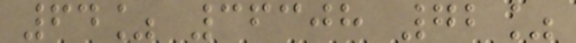64% 36308 72%
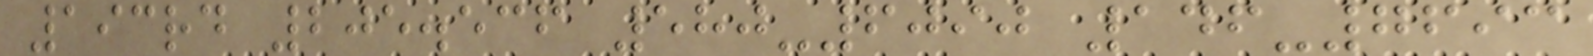193rd 205.536 580-6090 146-7693
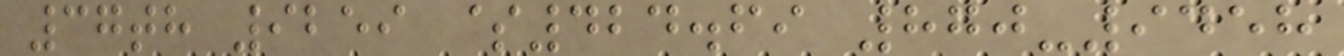37th 9259 $424.69 870-9458
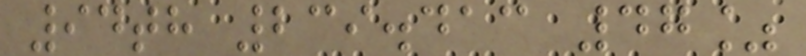94th 239.413 47%
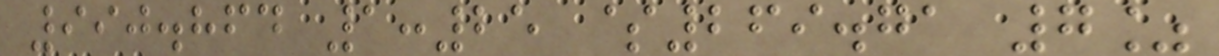990.864 1:25 $269.71 7%
